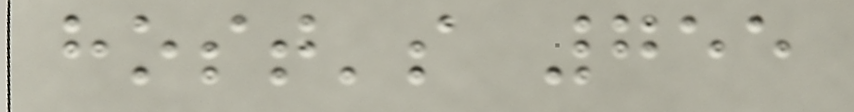host's 755
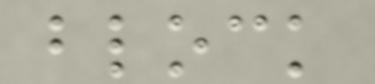block
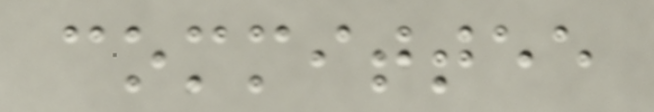committee
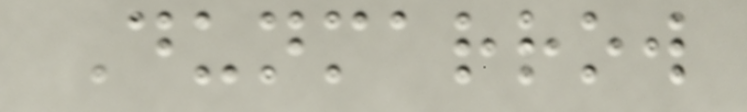Dunmarrow
